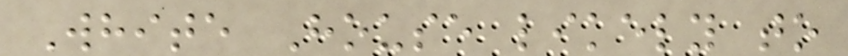White House likely to
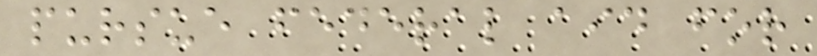pursue federal aid for
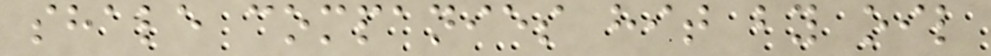shale companies hit by oil
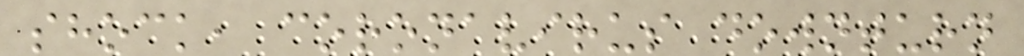shock, coronavirus downturn
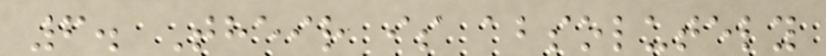6. Their is absolutely
